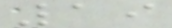19
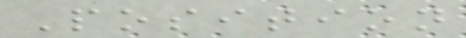Position
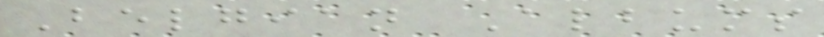Belgian Albums
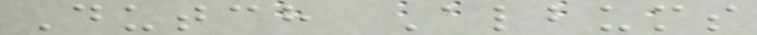Dutch Albums
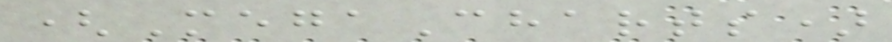(MegaCharts)
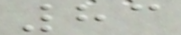83
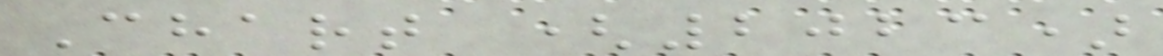Chart (2023)
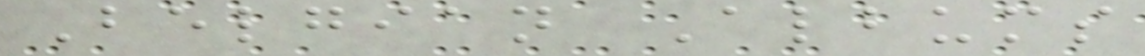Belgian Albums
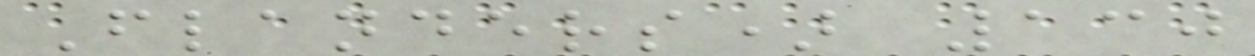Flanders) 130
